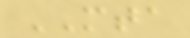MTA
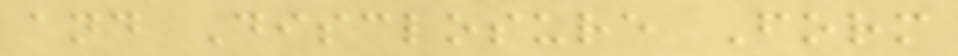and Disclosure Form
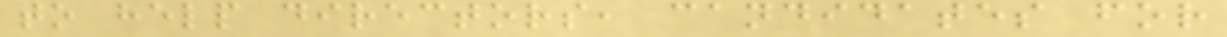to help directors, candidates for
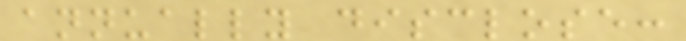annually disclose:
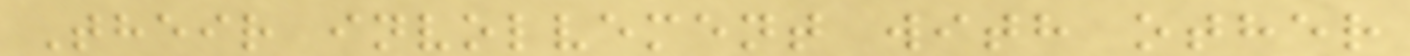Their involvement with other
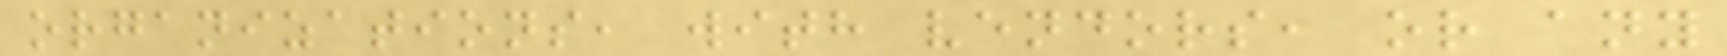organizations, with vendors, or any
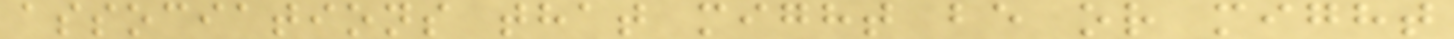associations that might be or might
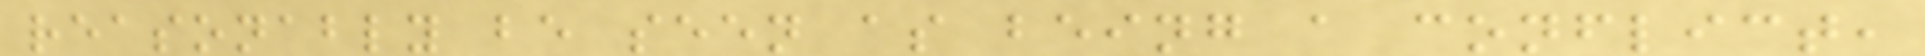reasonably be seen as being a conflict,
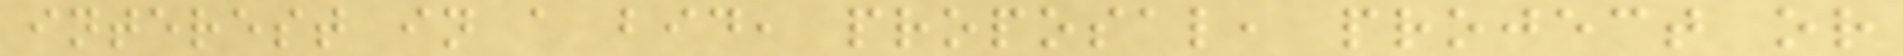interest in a bid, proposal, project or
